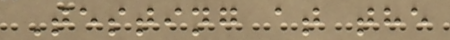Testing at the
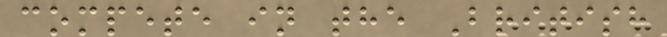compete in the British
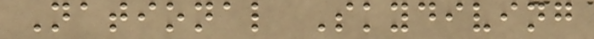National Skydiving
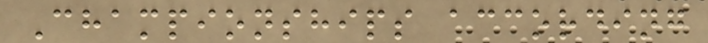Championships according
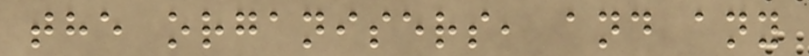the organisers, and any
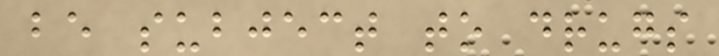be subject to drugs
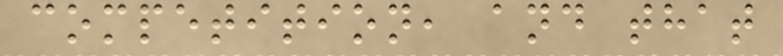competition, and that
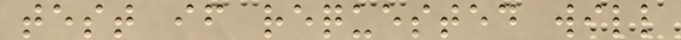test if requested will
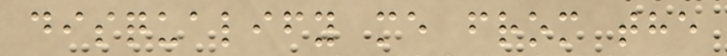disqualify me from the
